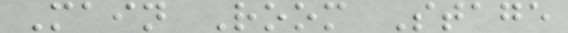Main Room Stage
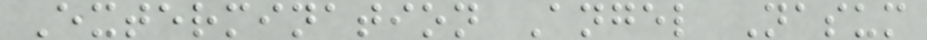Extermination Angel Nasum
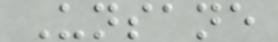Unsane
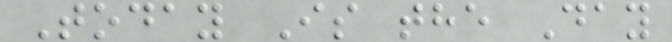Today Is the Day
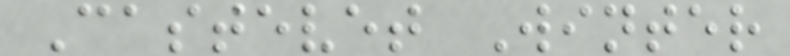Castevet Winter
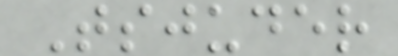Tsjuder
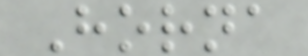Horna
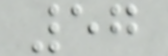57
